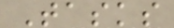Tasks
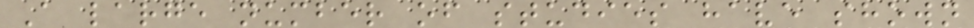A large number of studies have shown
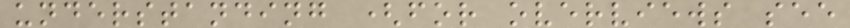understanding (for overviews see
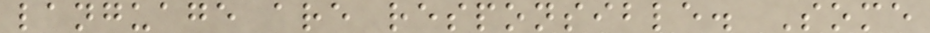language are responsible. Some
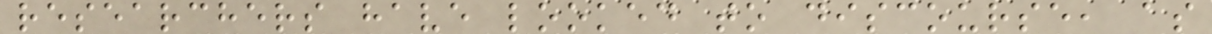researchers have looked to discourse, as
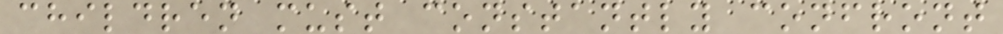children must constantly confront
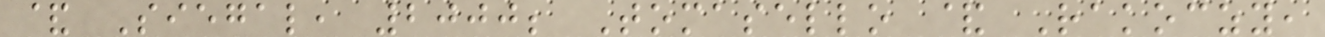& Siegal, 2000; Tomasello & Rakoczy,
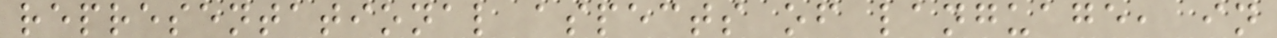representational aspects of language, in
